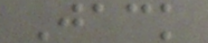Jack
